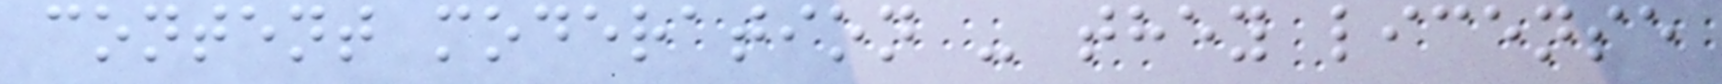content moderation - they license
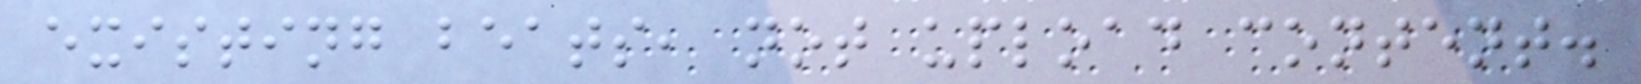existing beats, not upload content.
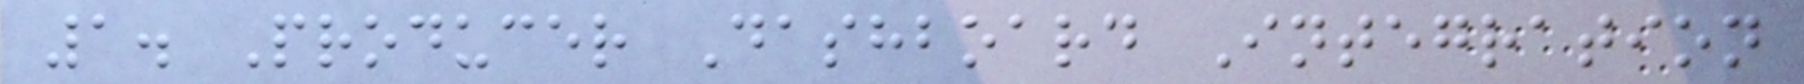1. Producer Dashboard Integration
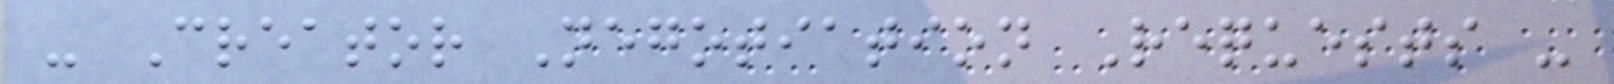- Creator Negotiation Requests -
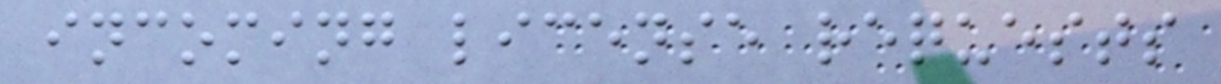incoming license requests
